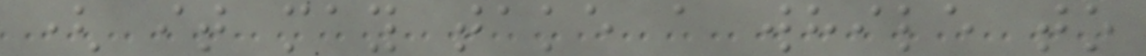( it may take a while to
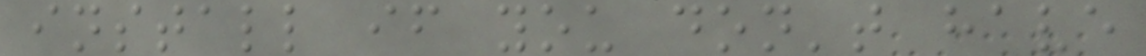install if you don't have
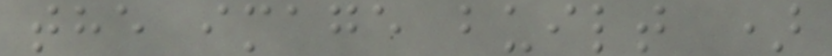the image built )
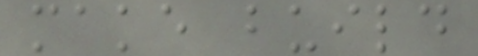make build
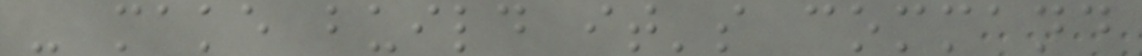- make build it's command
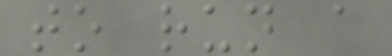to run a
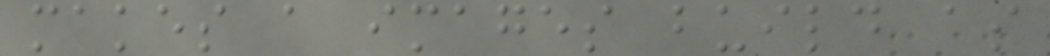makes a images build as
